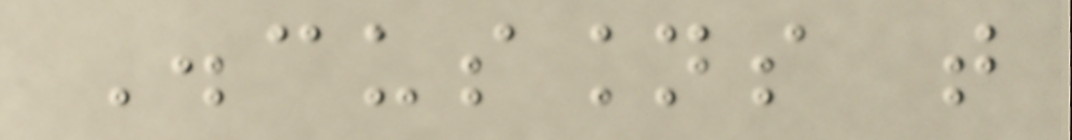Discussions that
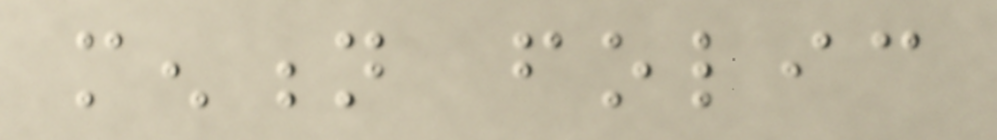mention folic
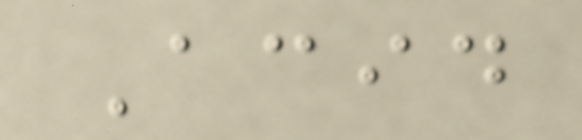Acid
